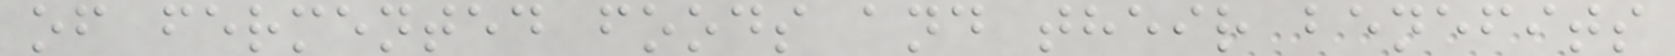of fermented foods and their benefits
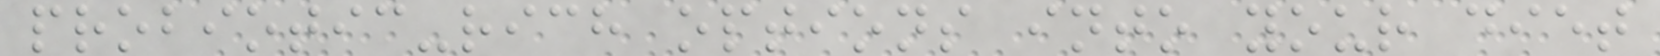probiotic-rich options into your diet
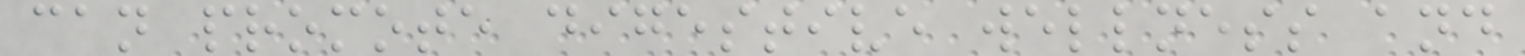can promote digestive wellness and
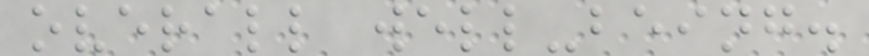overall well-being.
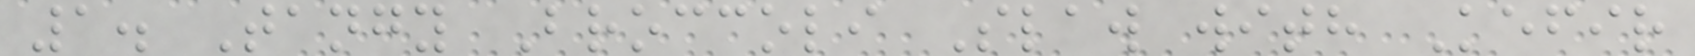1. Tangy Broccoli Slaw with Kefir
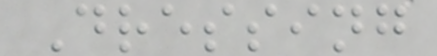Dressing
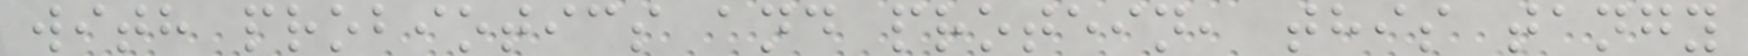with probiotics and protein, this tangy
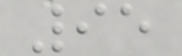95
